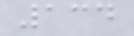134
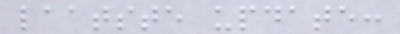laatste update:
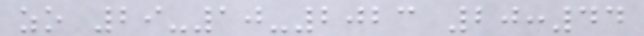zo 29-10-2023 20:44
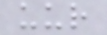uur
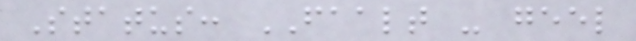Status: FAALT - geel
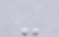-
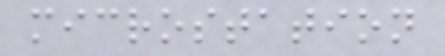microstation
